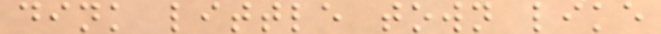dink little town like
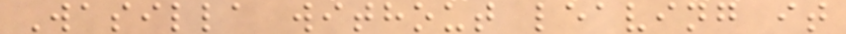Wasilla without leaving it
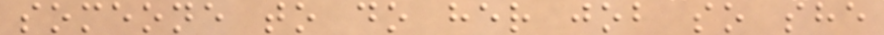someone to do her job so she
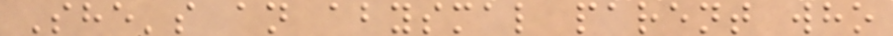She's an abysmal parent who
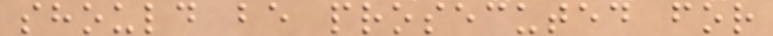should be prosecuted for
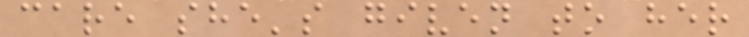care she's given to her
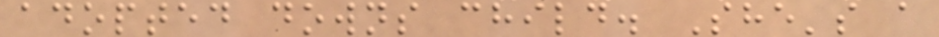adopted downs child. She's a
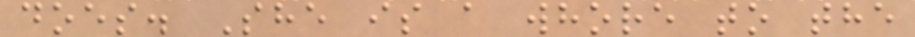does. She is a whore to the
